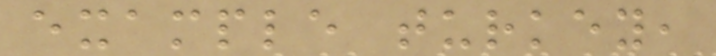example turkey,
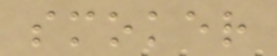smoker
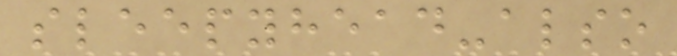sleepyhead-also
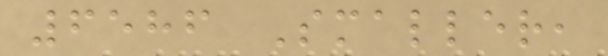6586 Smaller,
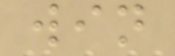win
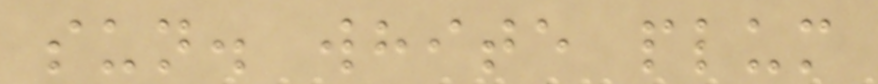sun. white plum
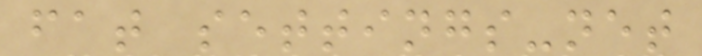fat settings-net
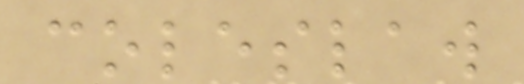coleslaw
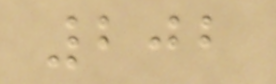202
